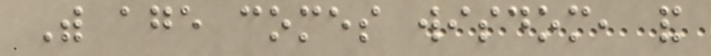With age comes wisdom, and
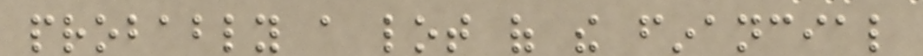probably a lot of the financial
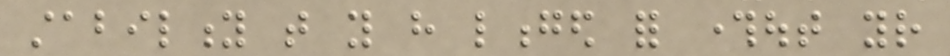stability that you have longed for throughout your
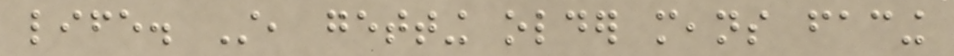life. Still, getting older means facing
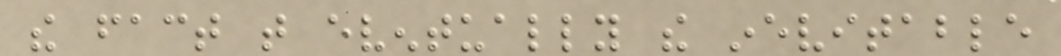the fact that eventually the inevitable
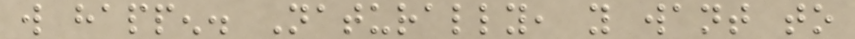will happen. Naturally, you want to
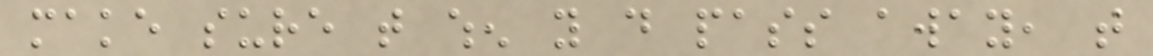make sure that when you do pass away, that
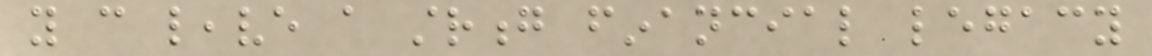you can leave a strong financial legacy
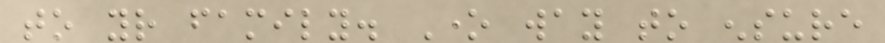to your family. One way to ensure
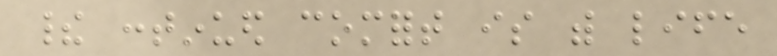their continued comfort is with life
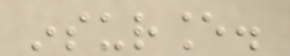insurance.
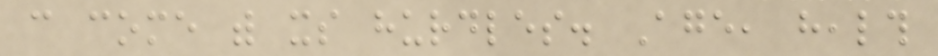can come with its hurdles. Age, health
